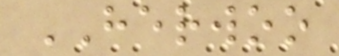HERWOO
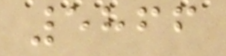5866
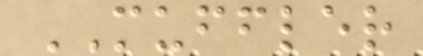MUFFLER
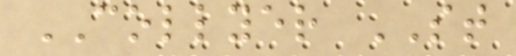COLLYER ST
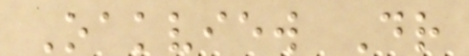Oakview Dr
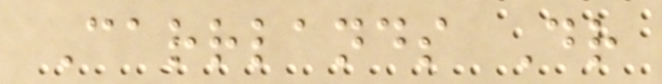Carrlands Dr
